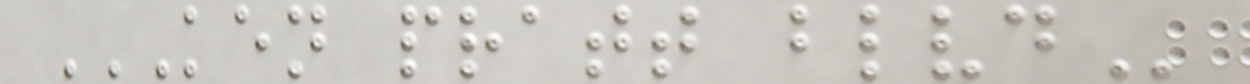KEN PRATT BLVD
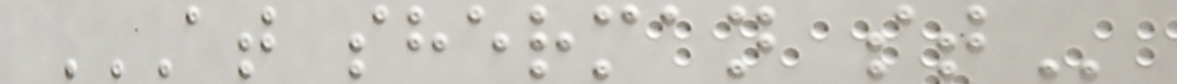AT SHERMAN ST
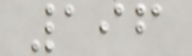196
